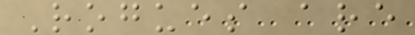Rogues are
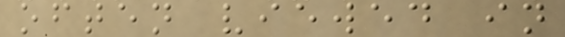often viewed in
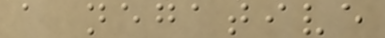a negative
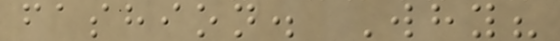fashion. Why?
